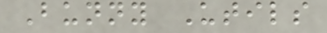Bunny Utils
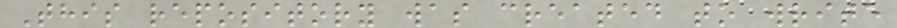This repository was created to write
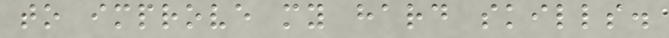to improve my hard skills.
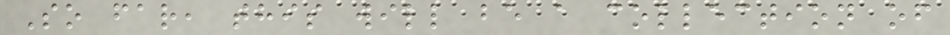So far, this will be a collection of
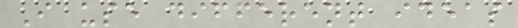I use different ideas
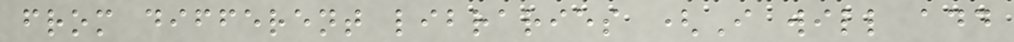from different libraries (I will add
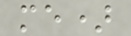me)
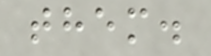them.
